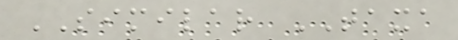SIMILAR TAXA
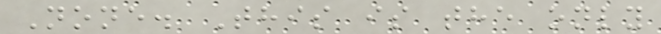None. This is the only
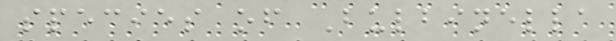species of Bulbinella
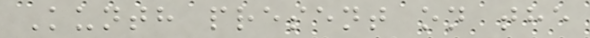Kunth present on the
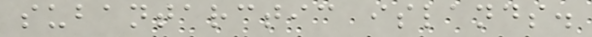subantarctic islands.
